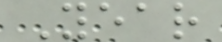Year
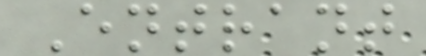Entrant
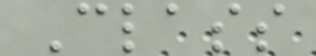Class
